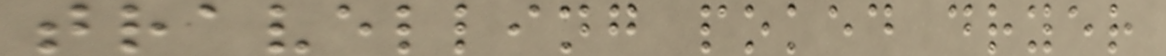travelling poked dryer
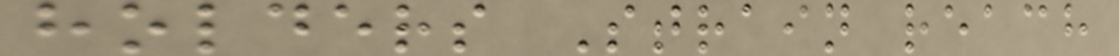holders Strain reach
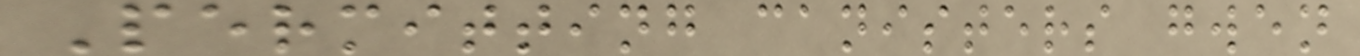Permitting canisters gwen
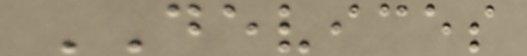DEVICES
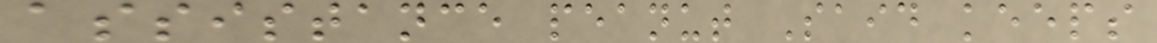assistance peanut Said keeps
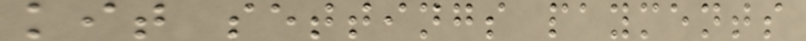kit settings payments
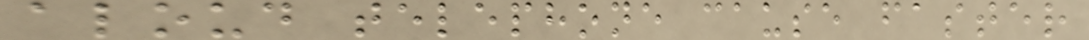aloud telephone cause faster
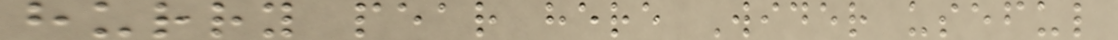hurry pear here Wider useful
